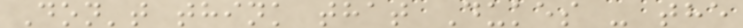Don't think that Dukes - the
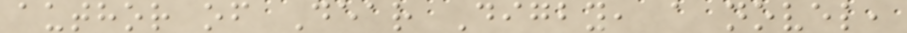author of Dear Digby, a novel,
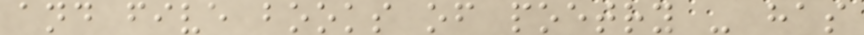and five books of poetry - has
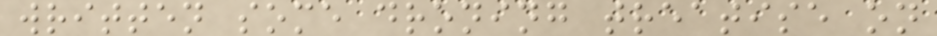written some droning treatise on
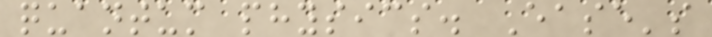quantum physics. Ease's
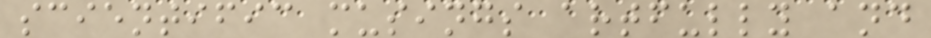scientific musings artfully and
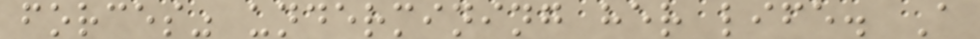forces" undermining her life. A
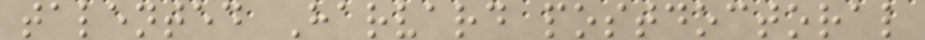talented Harvard postdoctoral
